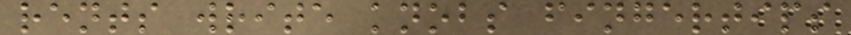rents write knobs fingertips
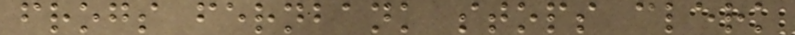frogs fernbank stops clerk
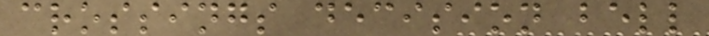crossings decision bell
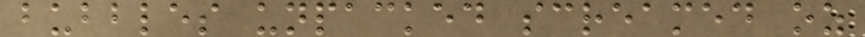bubbles unpacked screamed oz
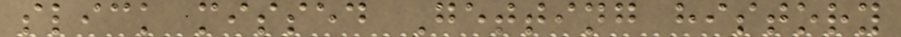slick missed Getting history
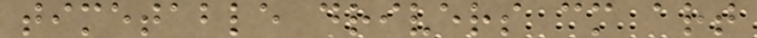timetable drivers cm art
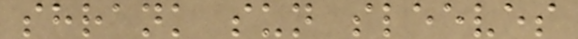shrank sun sleeves
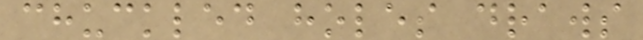chuckled holes draws
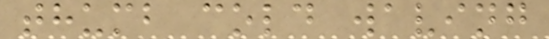thumb cold waving
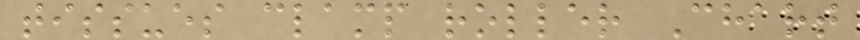tissues clamp roller Chart
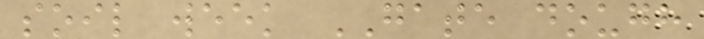soil week GATE dough
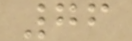76
